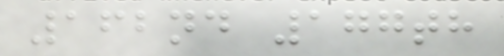162nd 177th
